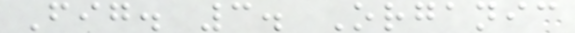Fig. 3. Organic
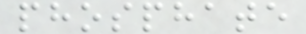phosphate
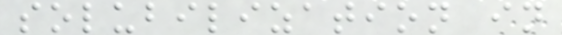solubilization in
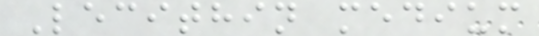Lecithin medium
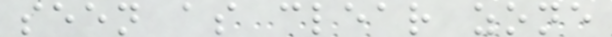seen as clear zone
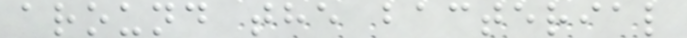around the bacterial
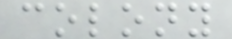colony
